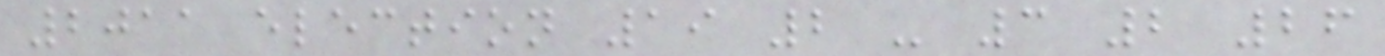2011 election 19 2 - 3 2 26
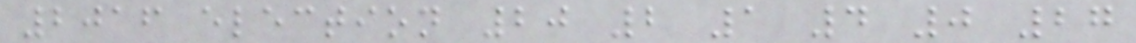2016 election 20 2 1 4 0 27
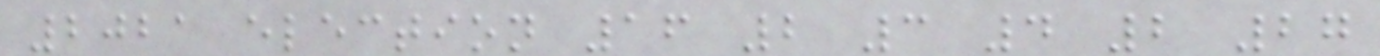2021 election 16 2 3 4 2 27
